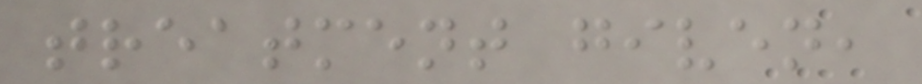treatment given,
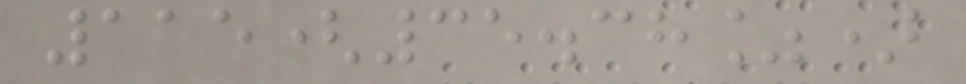115(35.38%)
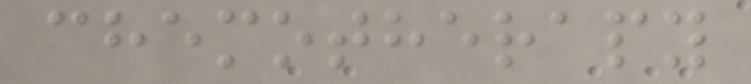chemotherapy
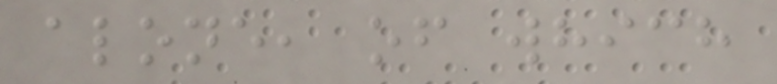alone, of which
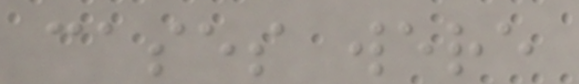cases were
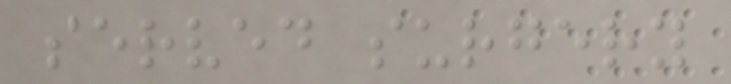served surgery
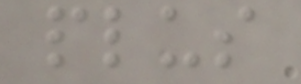plus
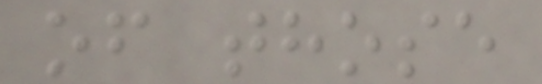of those
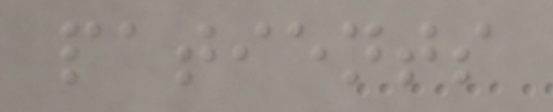patients
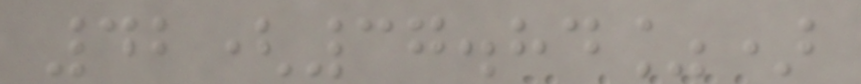42(37.84%)
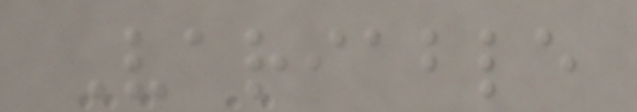Variable
